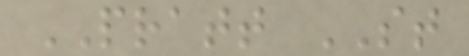PRATT ST
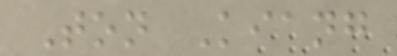Ton Kiang
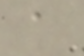a
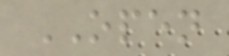OPEN
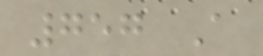757 A
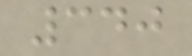340
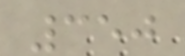350
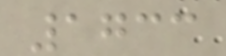1733
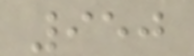950
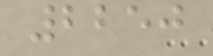2250
